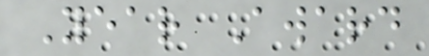Year Award
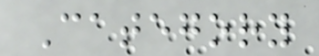Category
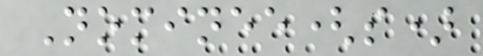Nominee(s)
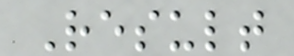Result
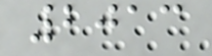2013
